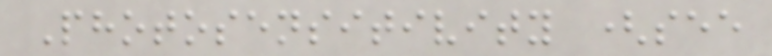Photosensitivity (see
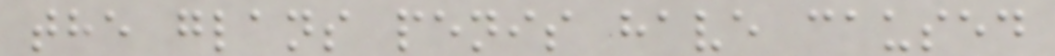the glans penis have caused
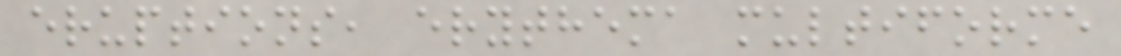eruptions, erythema multiforme
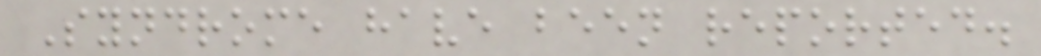Syndrome have been reported.
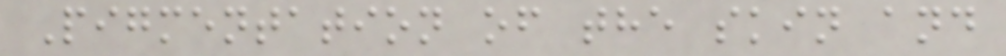Pigmentation of the skin and
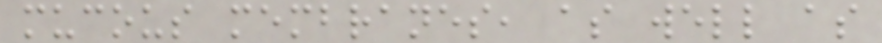mucous membranes, as well as
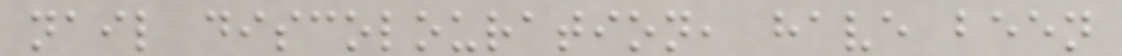nail discolouration, have been
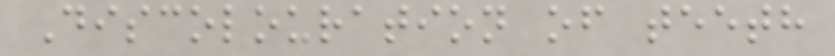Discolouration of teeth
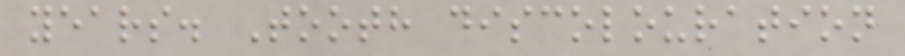years. Tooth discolouration
